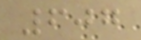607
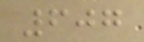607
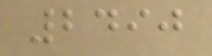2490
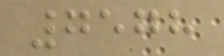7578
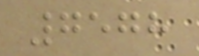7578
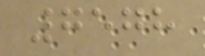7578
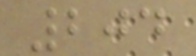204
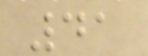41
